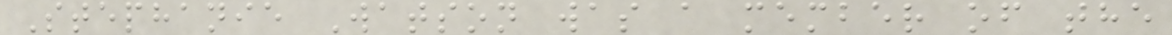Stephanie Watson was a member of the
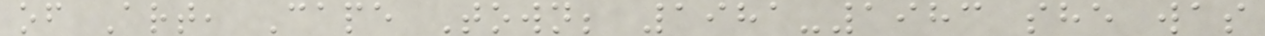of Art, Cape Town; 1981-1983 she was
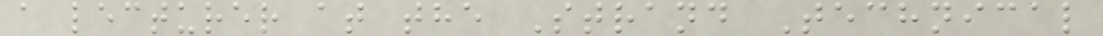a lecturer at the Strand Technical
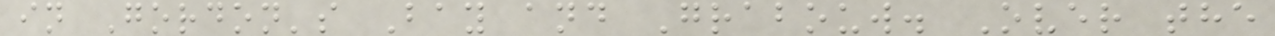in Gordon's Bay and Grabouw. Over the
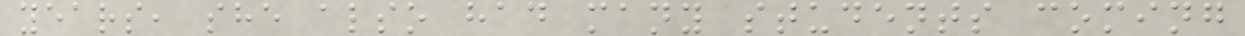years, she also had many students coming
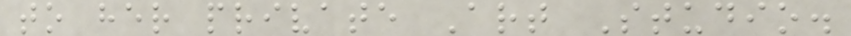to her private Art Studio.
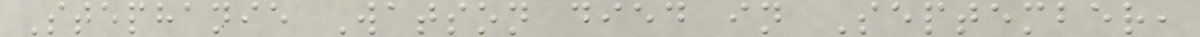Stephanie Watson died in September,
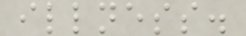illness.
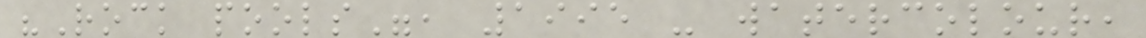"Rock pools", 1995 - watercolour,
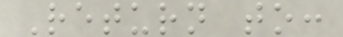Return to:
